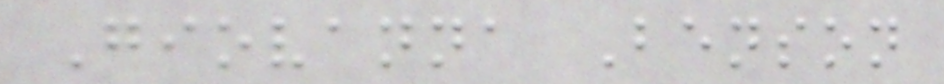Giovanna Benson
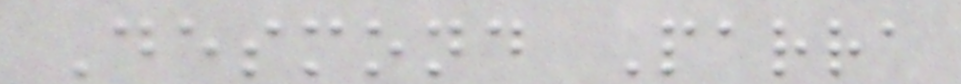Desmond Parra
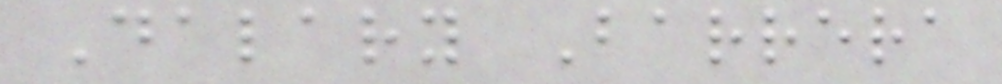Dalary Barrera
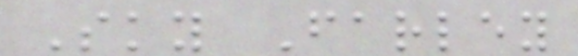Sky Farley
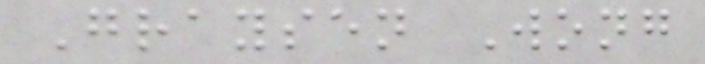Graysen Wong
